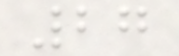27
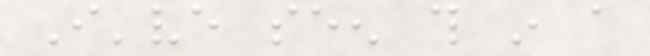I've seen this in a
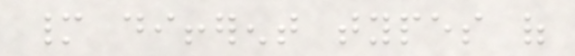many different types of
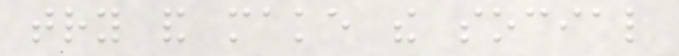try and make the social
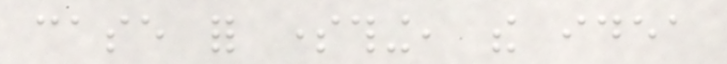case for something, the idea
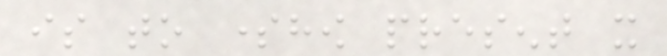is to somehow present it
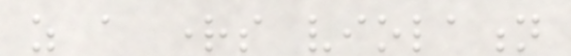as a rights violation
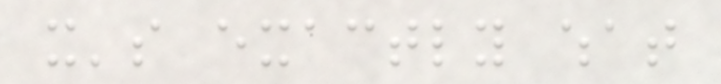it's exactly what
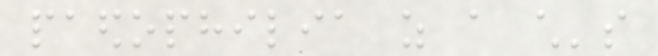paedophilia as a child's
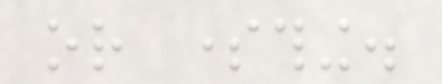or something.
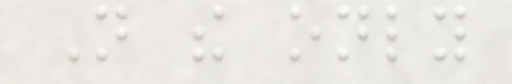Not the only
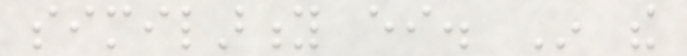similarity either. In the
